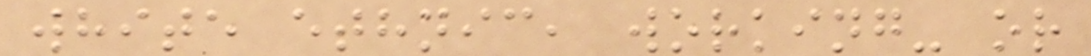white ethnic, working- or
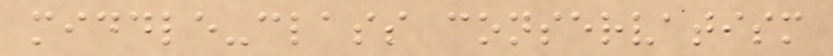middle-class conservatism
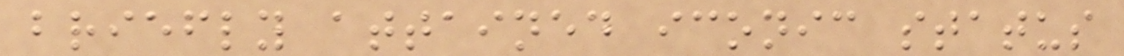briefly attained iconic status
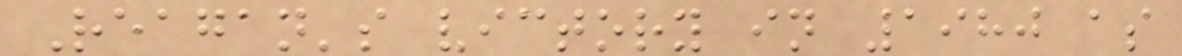Reagan's victory in 1980 as
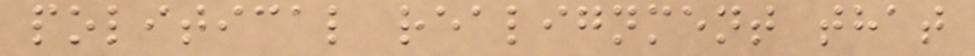political realignment that
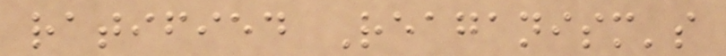ratified Reaganism's
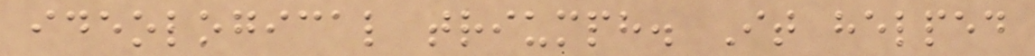ideological triumph. It helped
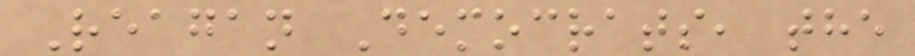Reagan Democrats, the
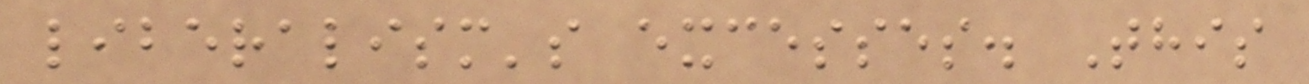liberalism's excesses. This
